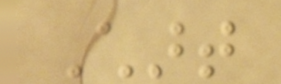Chart
